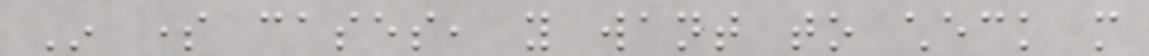In some cases, you want to check more
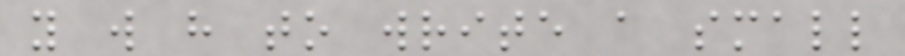you will have to write a small
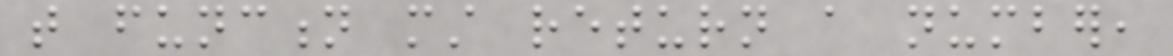that function must return a number,
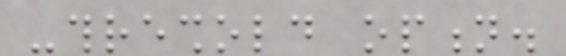-threshold option.
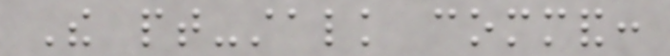The pt-stalk command:
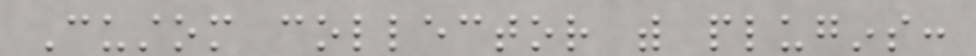Custom collector with plugins:
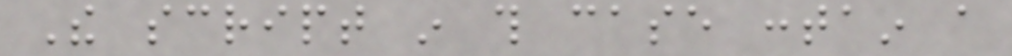The script in this case contain a
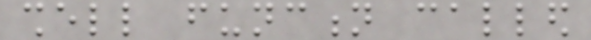shell function called
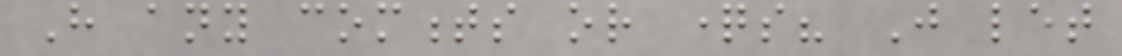Have any comments or questions? Just let
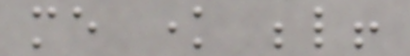me know below!
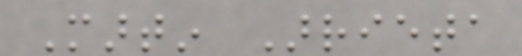Martin Arrieta
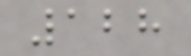128
